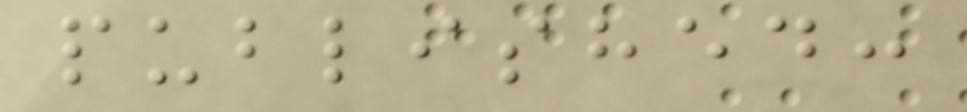published:
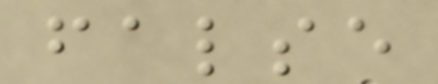false
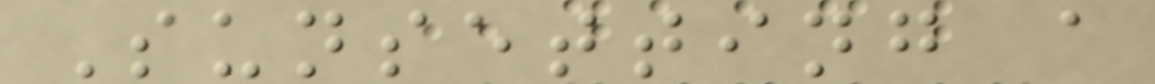Sunsetting a
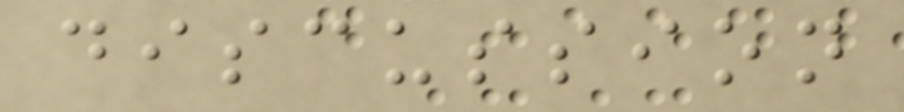discussion
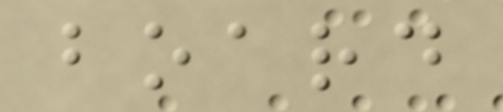board
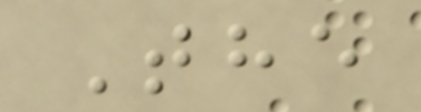The
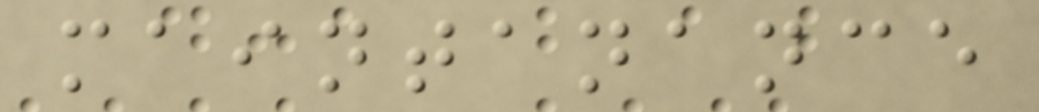maintanance
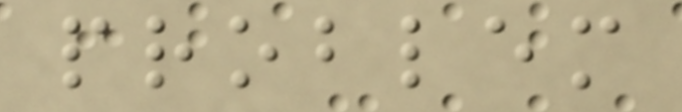problem
